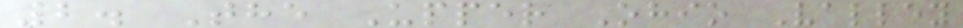2. The Upper Ohio Valley
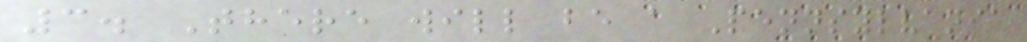3. There will be a Pennsylvania
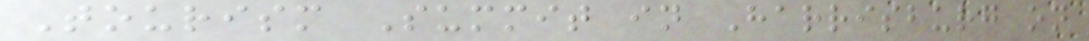Tourism Summit in Harrisburg on
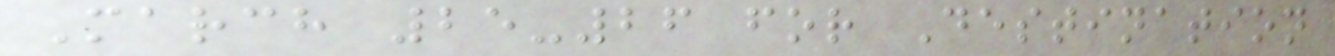March 25-26 for Destination
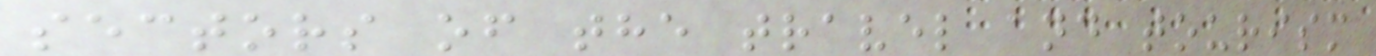sectors of the travel and tourism
